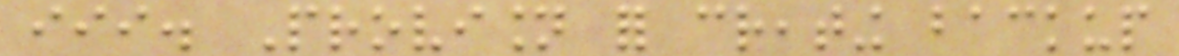iii. Provision for creating backup
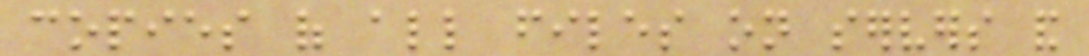copies of all files on servers and
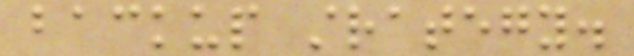backup strategy.
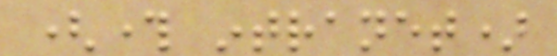(through intranet)
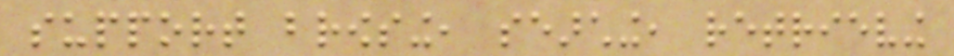support browsing, searching, retrieving
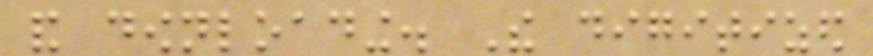and downloading. The digitized
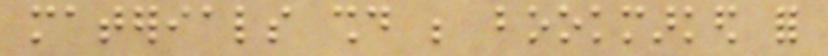materials should be bookmarked for
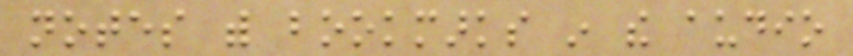notes with bookmarks in the audio
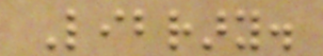Library.
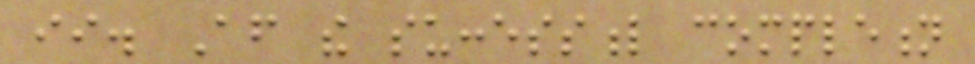ii. After the successful completion
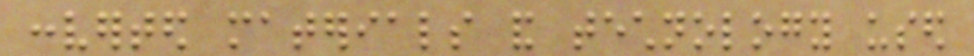converted materials and technology used
